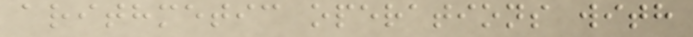arithmetic operations with
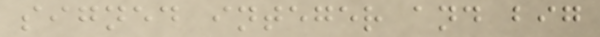signed integer and big
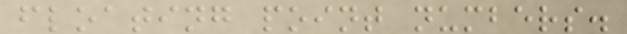floating point numbers.
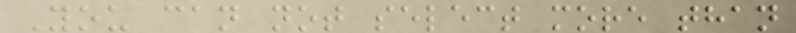You can not select more than
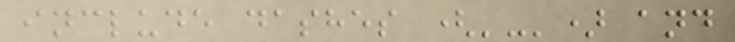include dashes ('-') and
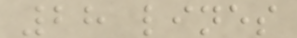28 lines
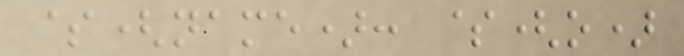$(name): $(o)
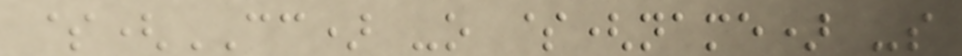$(CC) -o $(name) -s
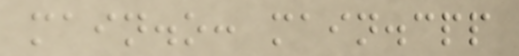main.o: main.cpp
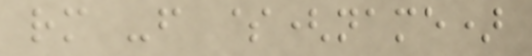rm -f $(name)
